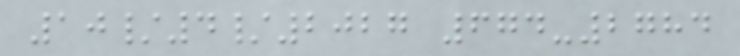10/4/2027 674-2784
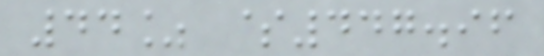44% $447.96
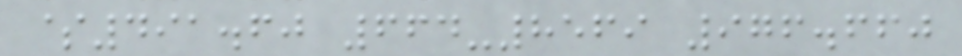$491.60 664-8569 976.660
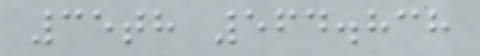35th 564.838
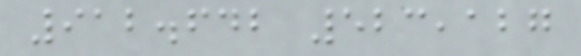912.642 523,127
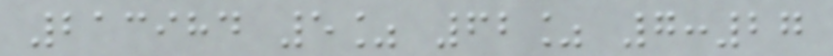213984 5% 62% 7:27
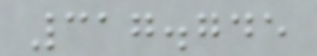317.745
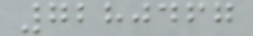7280467
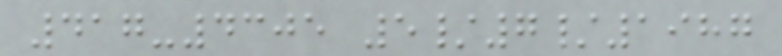417-4305 5/7/1987
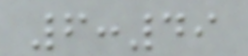6:49
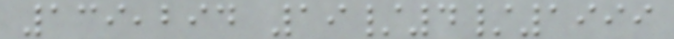139,294 19/4/1999
